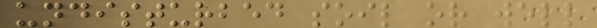undisturbed soil or well
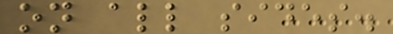on all sides.
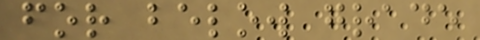for below grade
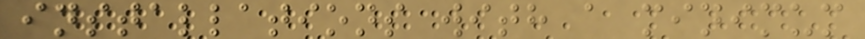installations with a minimum
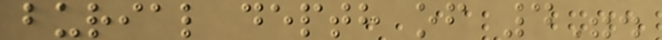burial depth of 4".
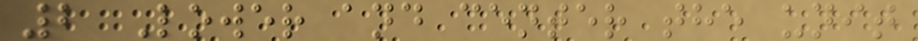2 Lower and center the unit
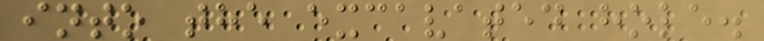into the excavated hole.
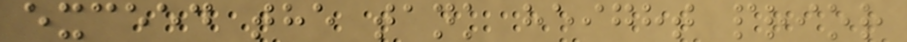exceed the tank height prior
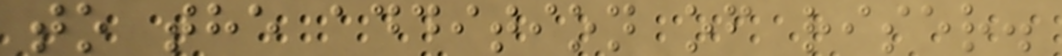to the addition of riser.
